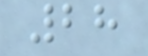28
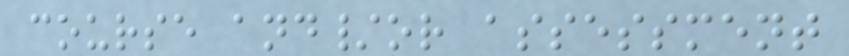course and/or assessment
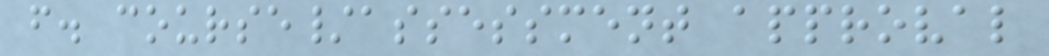f. course/assessment approval
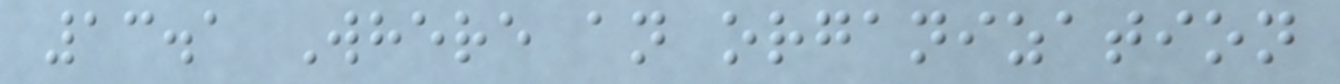13.1 Where an organization
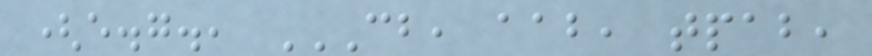(e.g., CB, AAB, TPAB,
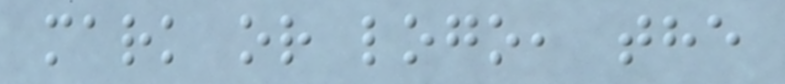mark or logo, the
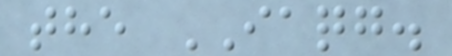the IAQG.
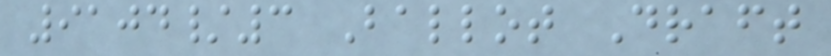9104/3 Ballot Draft
